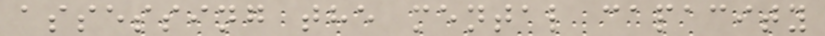assessing the mental capacity
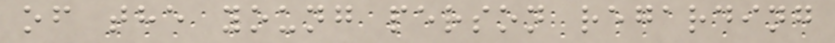of the young person regarding
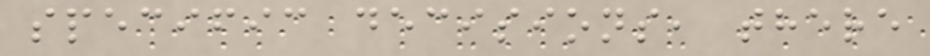specific decisions, there
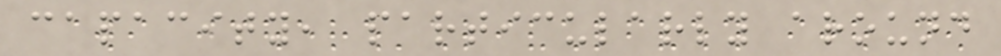capacity, particularly around
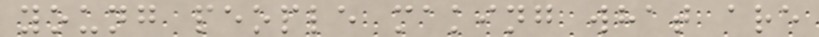young people making what are
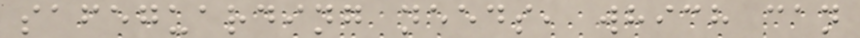safeguarding needs, which can
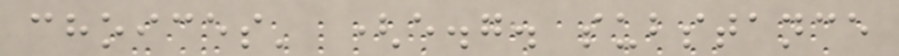choices' (e.g. substance
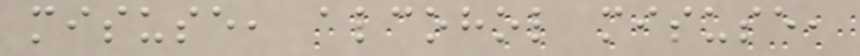misuse, alcohol misuse,
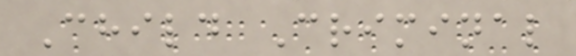Child Criminal
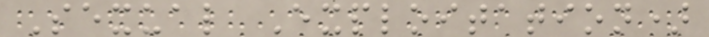Sexual Exploitation)
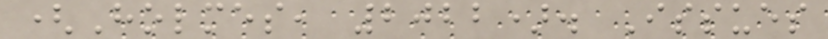(Holmes, 2022). Issues
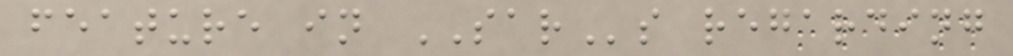feature in SARs regarding
